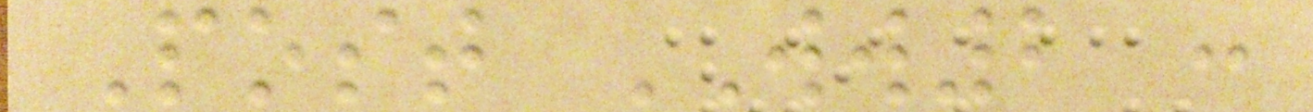Post WW2 :
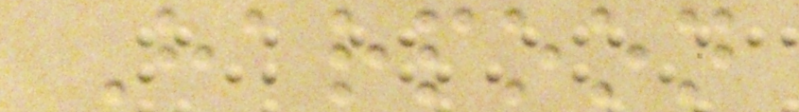Harpoon
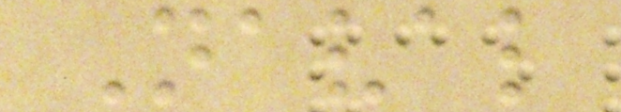Naval
